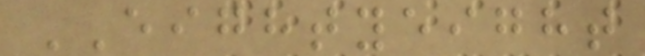EIGHTYEIGHT
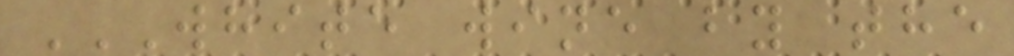WHITE WINE BY THE
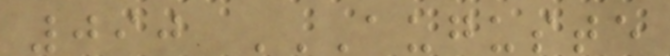090 AUGUSTE
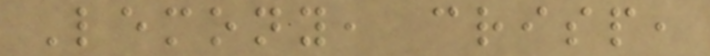Lemony, crisp,
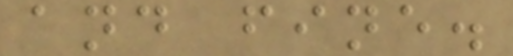and fine.
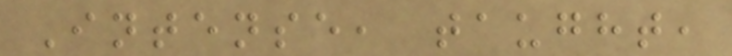Intense, taught,
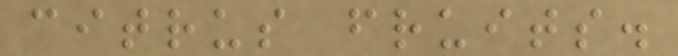citrus fruits.
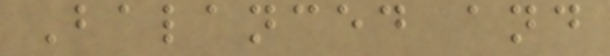Balanced and
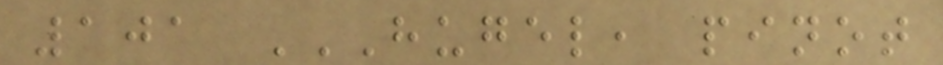101 HUGEL, PINOT
